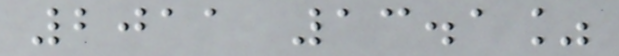2011 13.1%
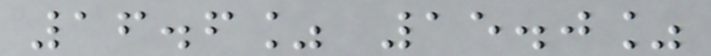16.6% 15.0%
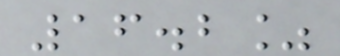16.2%
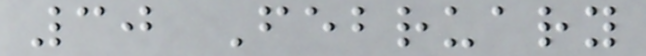30 February
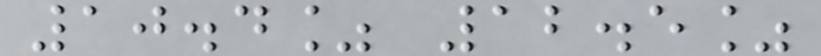10.4% 12.5%
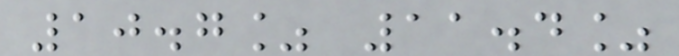10.7% 11.4%
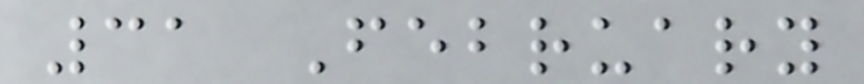31 February
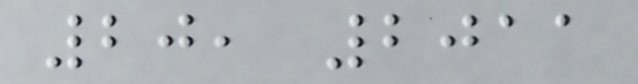20, 2011
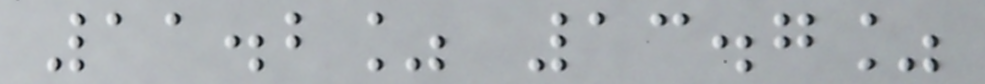11.2% 13.7%
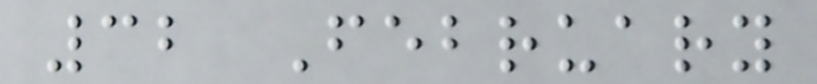32 February
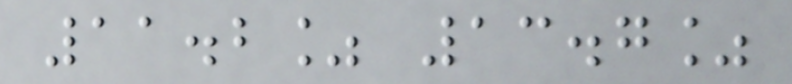11.2% 13.7%
